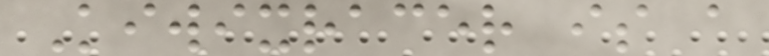Kiwixracer is a
